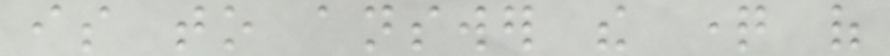is to answer the question of
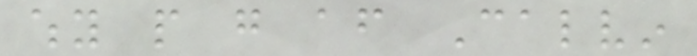why people go after Calvin
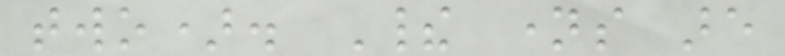two). Their names are
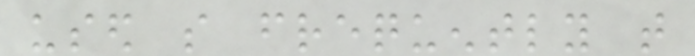used so frequently that
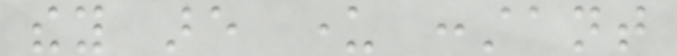they are under constant
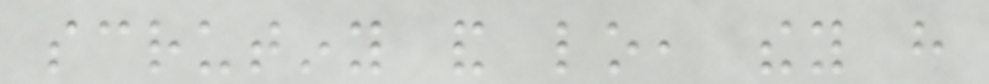scrutiny and lo, they have
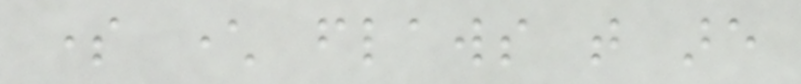some character flaws that are
